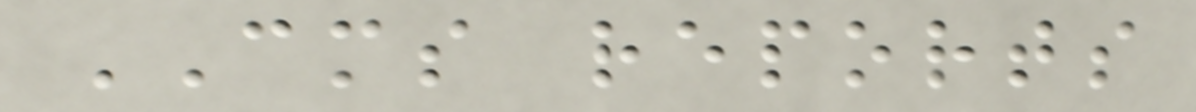CMS reports
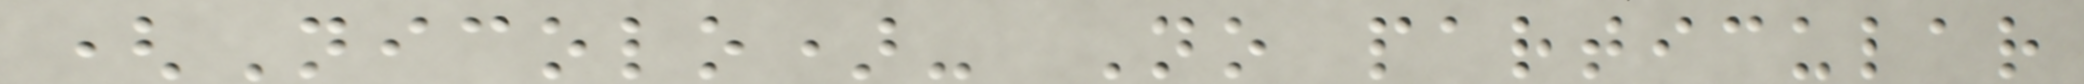(Nicolo)- No particular
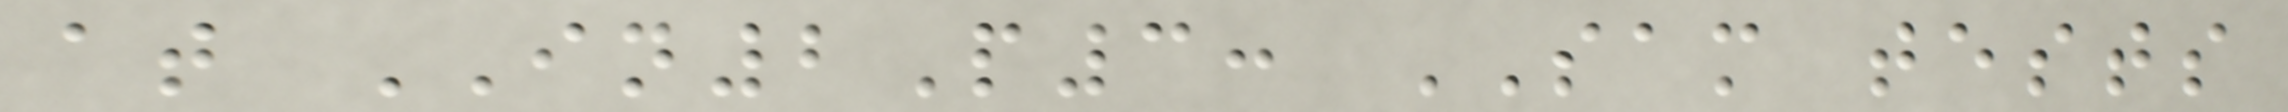at IN2P3: SAM tests
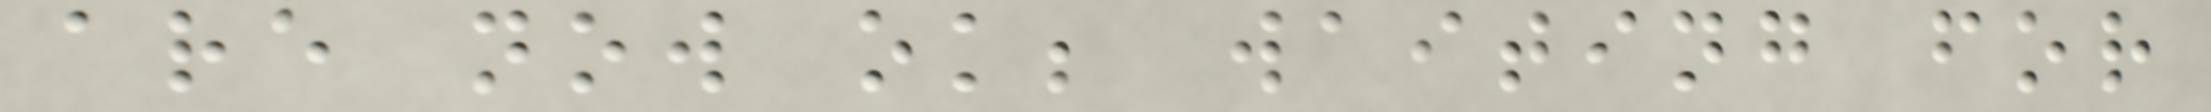are now ok; waiting for
